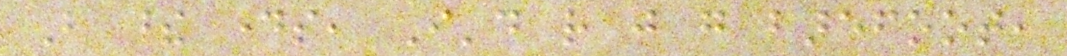But these days, I'd rather just go barefoot,
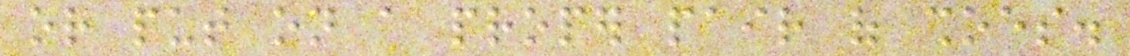or put on a proper pair of shoes.
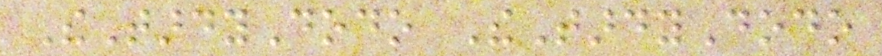TheTardyDodo TheTardyDodo
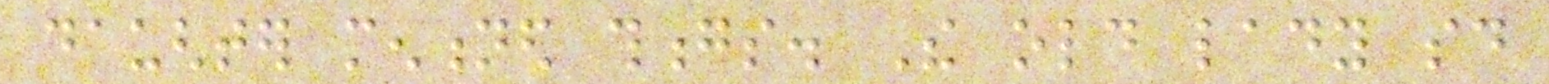daughter mentioned thongs. The old lady said
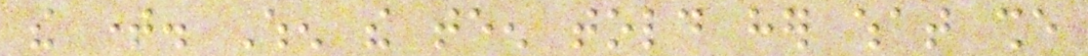the time. When the teen told her what she
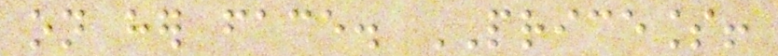on her face. PRICELESS!
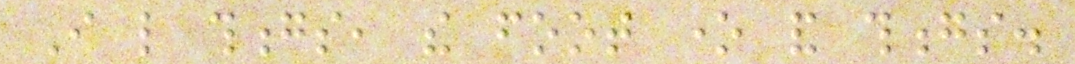I like thongs, the foot one and thongs.
